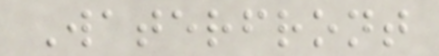Waterfront
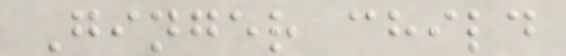Ginger child
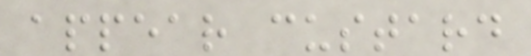appear custard
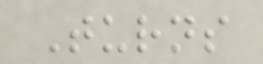Turns
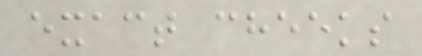exact cheeks
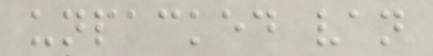unpacked van
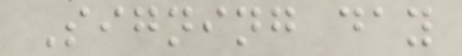Signing day
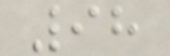98
